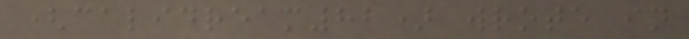(calidream82) wrote in
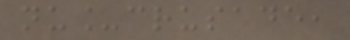nu_crusade,
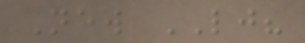New LJ?
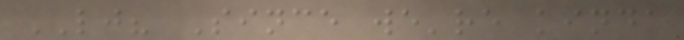LJ? Since we're kinda
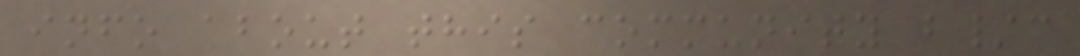info about this community b/c
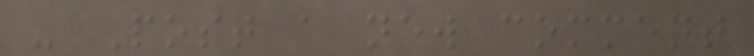- Post a new comment
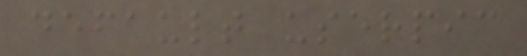default userpic
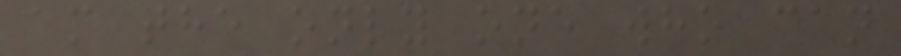am the only one who can
